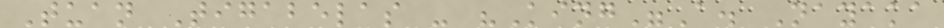Tuan Tigabelas - "King"A. Nayaka
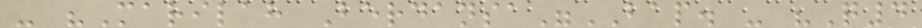- "Marilah Berdansa"BAP. - "Q4
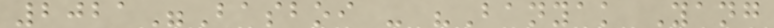2021"Basboi - "Banyak Yang
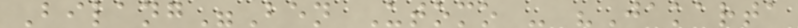Bilang"Ben Utomo - "Jakarta
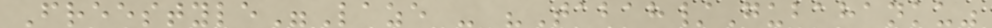Freestyle"Laze - "Tabah/Gubahanku"
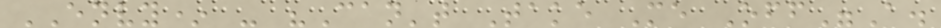ENVY* - "Can't Take Me Off"A.
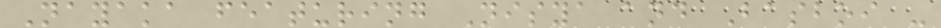Nayaka featuring Nisya and Basboi -
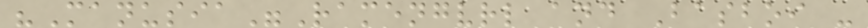"Manusia"Ramengvrl and Basboi -
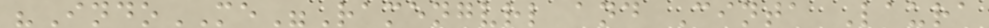"IndoME"Ramengvrl and Cinta Laura
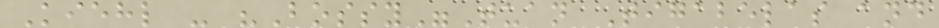Kiehl - "Bossy"Tuan Tigabelas and
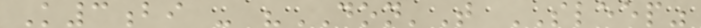K3bi - "DON'T SLEEP"
